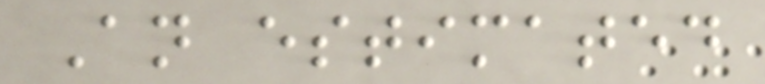An estimated
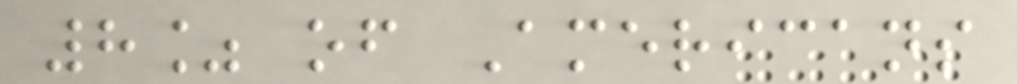8% of Americans
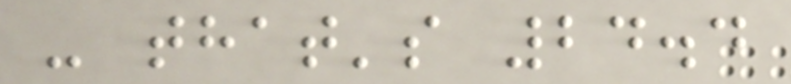- that's 24.4
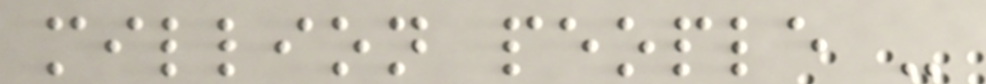million people -
